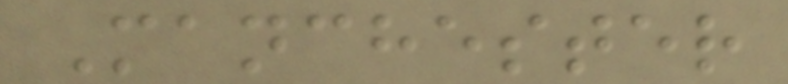Manchester
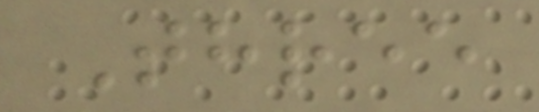Three
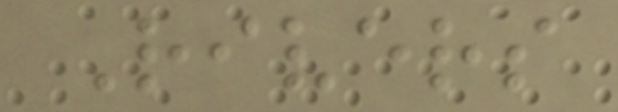Rivers
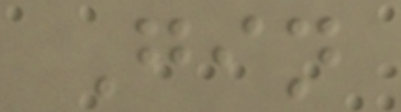Gin
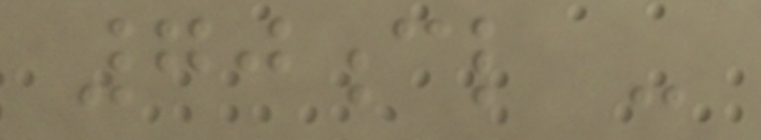70cl -
